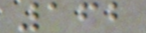162
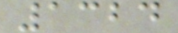1324
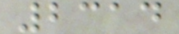2314
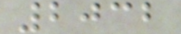2032
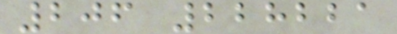206 228221
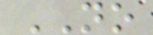NO
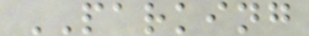PARKING
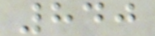840
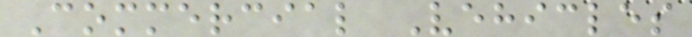Commercial Vehicles
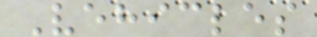Vehicles
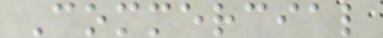Commercial
